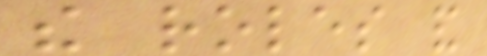the roles and
